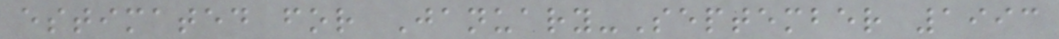estimated for January-September 1993
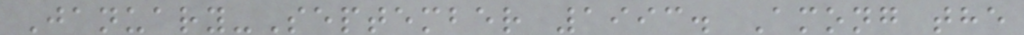January-September 1993. Among the
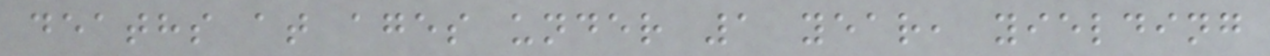deaths at ages under 1 year, yielding
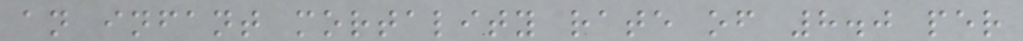an infant mortality rate of 8.0 per
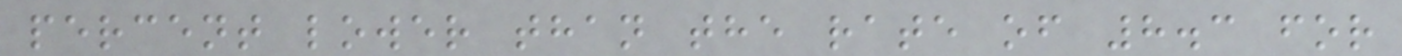percent lower than the rate of 8.3 for
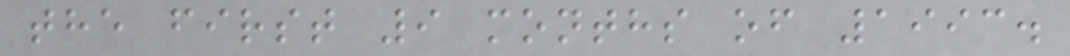the first 9 months of 1993.
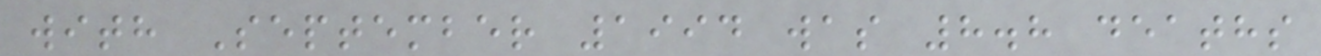with September 1994 was 8.8 deaths
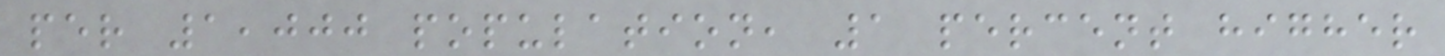per 1,000 population, 1 percent higher
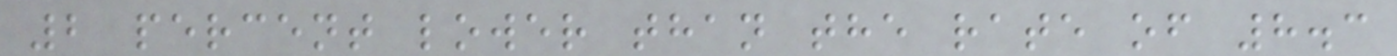2 percent lower than the rate of 8.3
